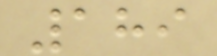189
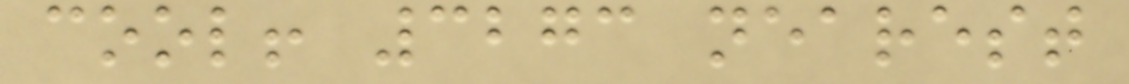cool! 3273 nearest
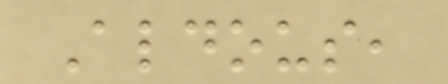Aldous,
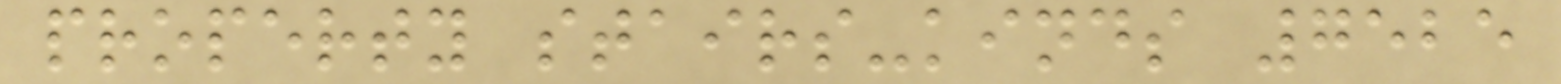property stairs-kinds 7525
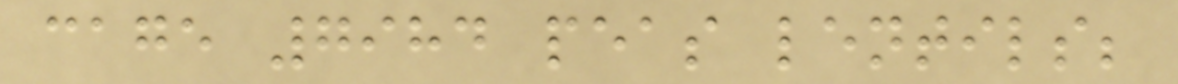cage 7984 peas lentils;
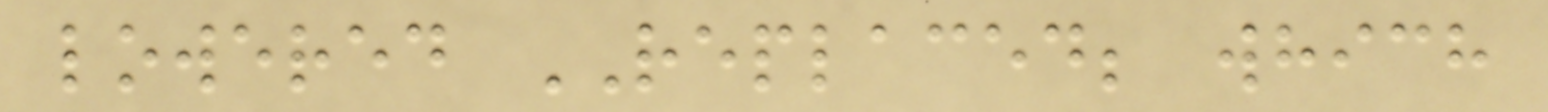lowered REPLACED; which
